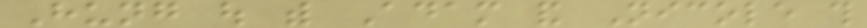Hung out with Adam and Nicole this
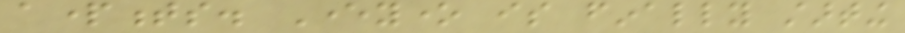apartments. Everyone is finally starting
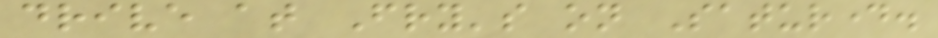drive at Fry's on Saturday.
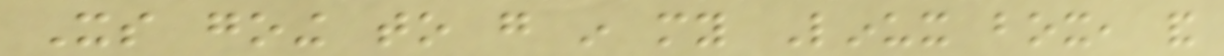Its going to go in my Linux box, and
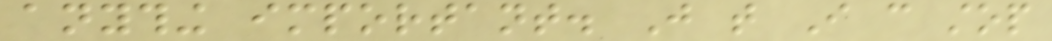anything important. Just that I can stop
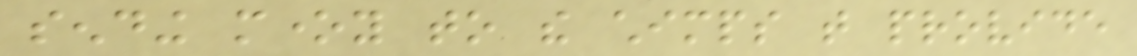sending money to the chimps that provide
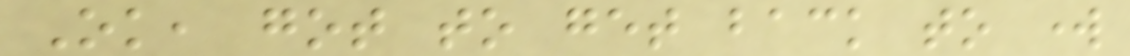Ok, got to get back to work
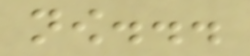now...
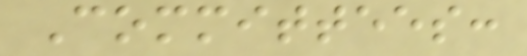Committees:
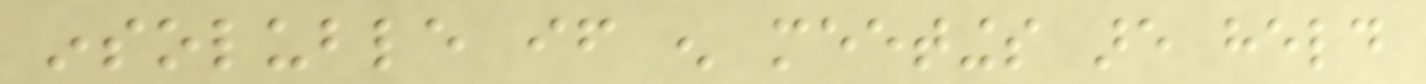insoluble if enough meetings are held
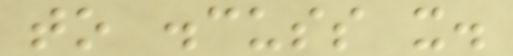to discuss it.
